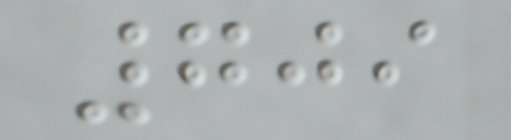709
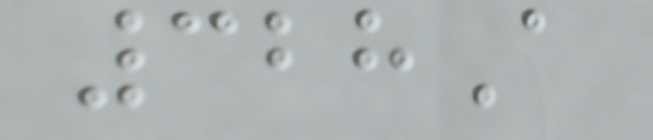328A
